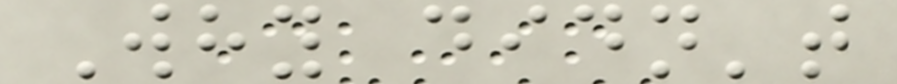Why didn't
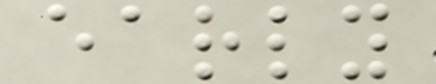early
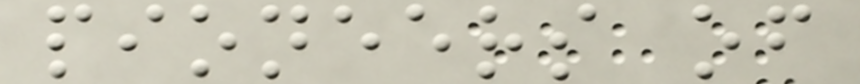pioneers of
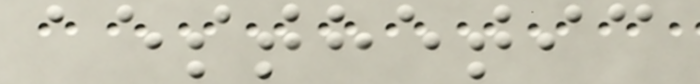aesthetic
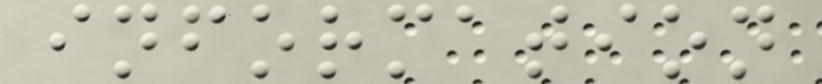information
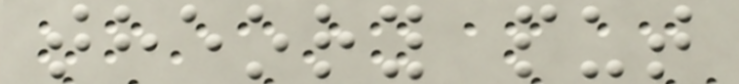theory put
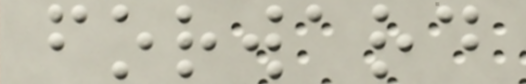forward
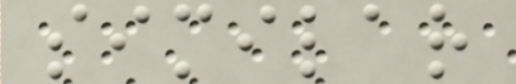similar
